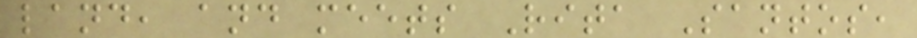land, and meets Rita Santos,
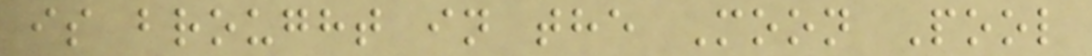is brought in the Moon Pool
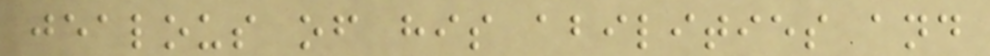jealous of his abilities and
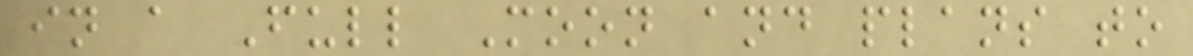in a Full Moon and plans to
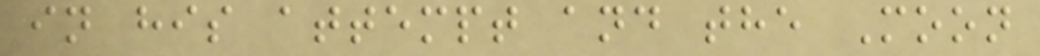in his attempt and the Moon
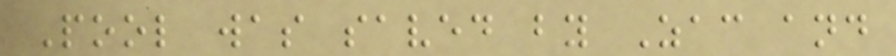Pool was saved by Zac and
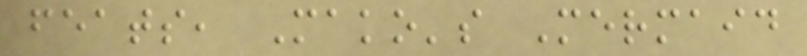feats, Mako's Mermaid
